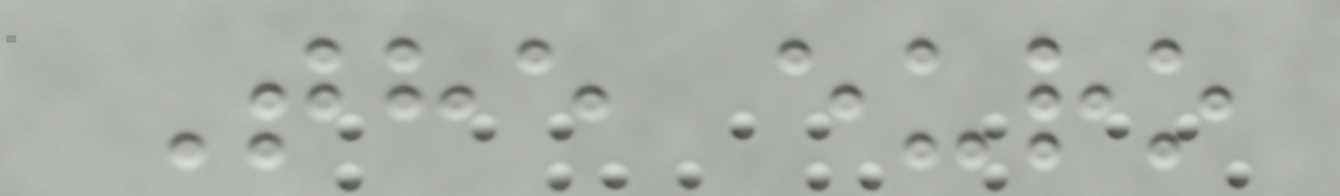The euro
